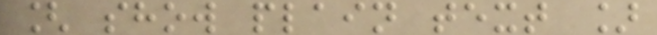[ show plain text ]
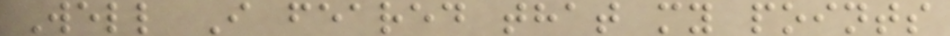Well I feared that my points
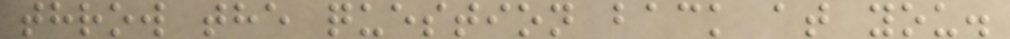throw the question back at you.
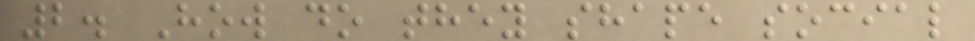2. How do they shape social
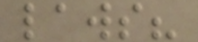laws?
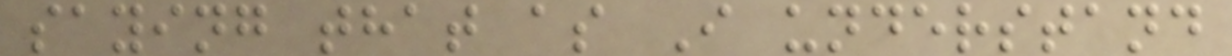saying that as I understand
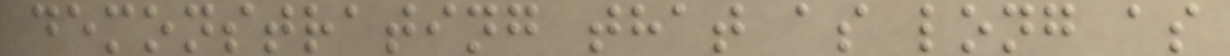demonstrating that as long as
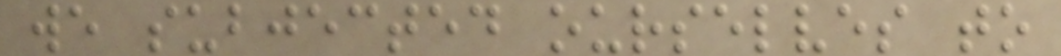we subjected ourselves to
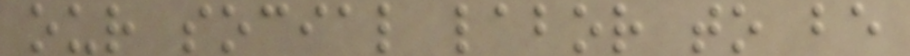our social labor to be
